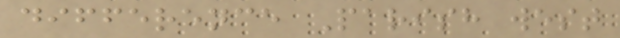difference Parish west
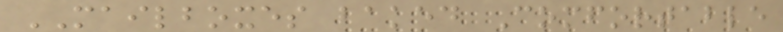MAILBOXES baked Comfortable
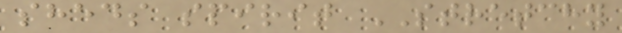sheds spirit STRETCHY
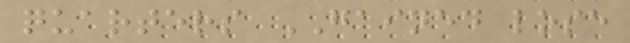quarters GAINED lose
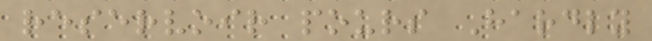reservoir pours Hardly
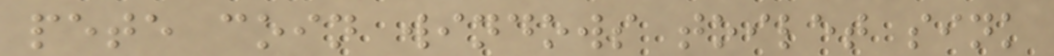pete coin windows toilet sink
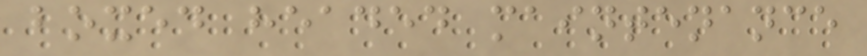boxed headed maintenance
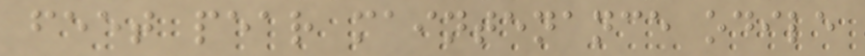feet pear maintenance odile
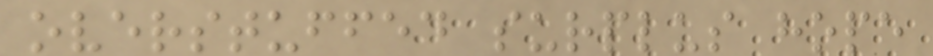overstuffed surplus hope
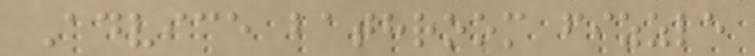Advice bathroom fizzle
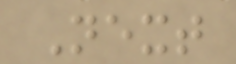Next
